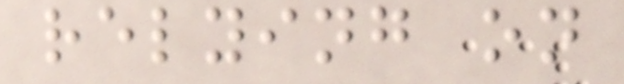relying on
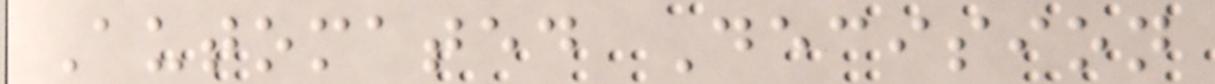Automated Decision
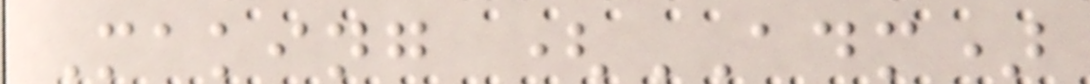Making (ADM)
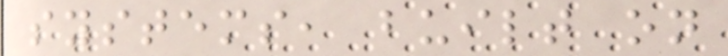systems, built on
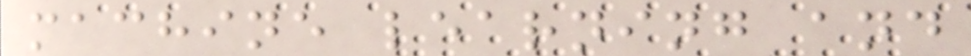machine learning and
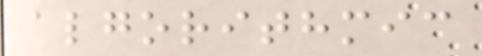algorithmic
